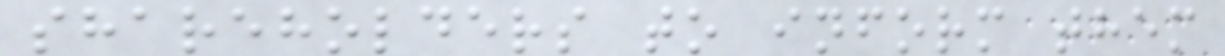shareholders to inform them
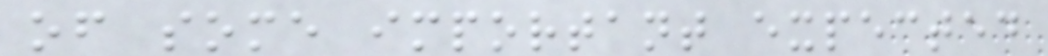of some important expected
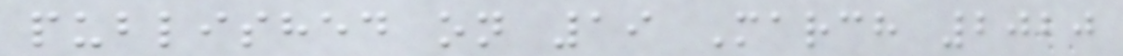published on 19 March 2020
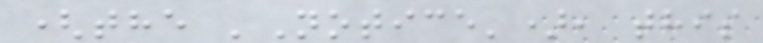(the 'Notice'), this
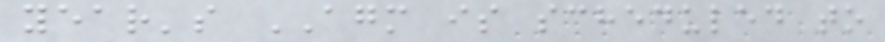year's AGM is scheduled to
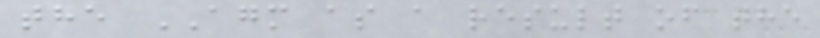the AGM as a result of the
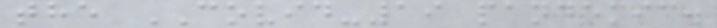the COVID-19 pandemic.
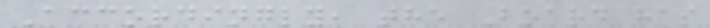Accordingly, the Board has
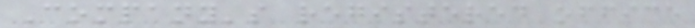Company's registered office
